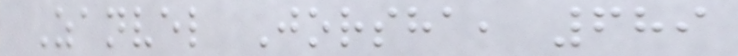Zanvel Jorsha, 689
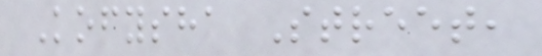Kofysha Street,
